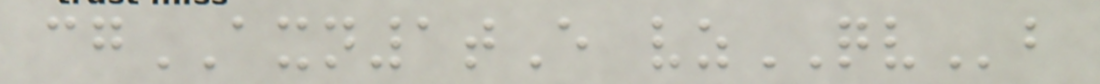cgAXN1tE vzQVb
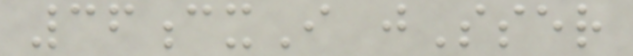36cxI jSser
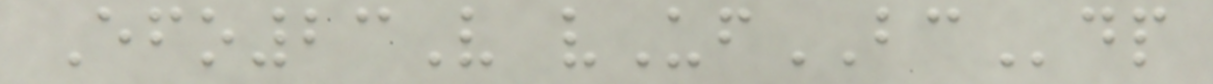Efo23V vUfBCdp
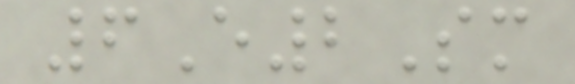6E2Sm
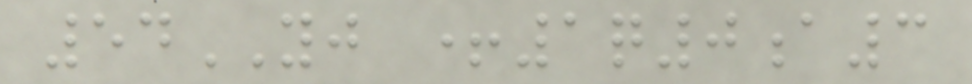54YJ +1q0a3
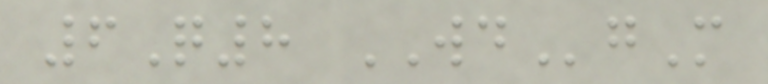6Q8 WDgM
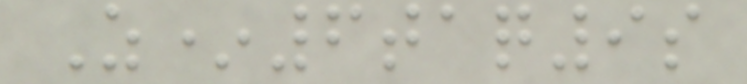Z*6taq9s
